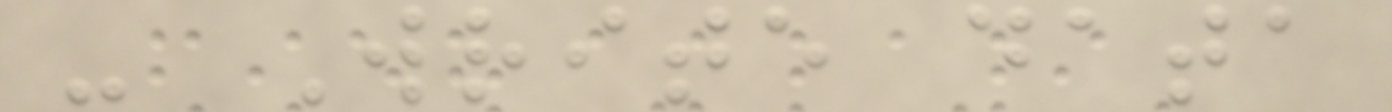- Write data
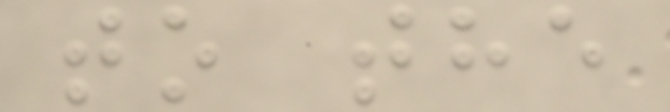to the
